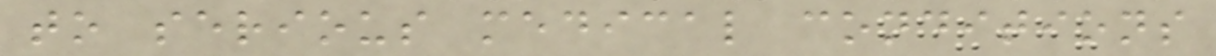to serious medical conditions
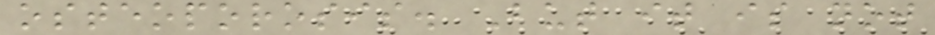osteoporosis. But it is not
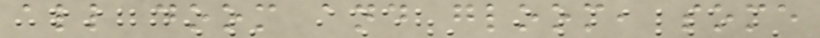all doom and gloom, some
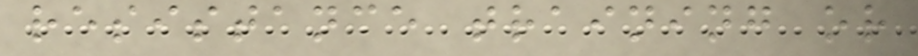resistance training or
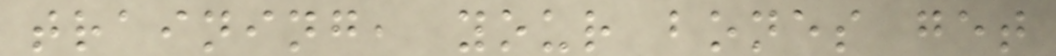training, your bones get
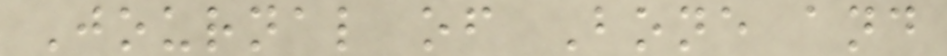Journal of Bone and
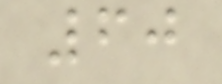60
